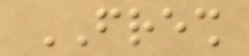FRESH
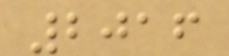2016
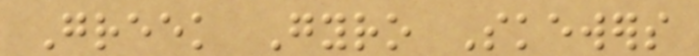Greek Gyro Skewers
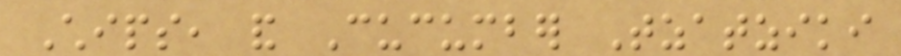Chips, and Cucumber Tzatziki
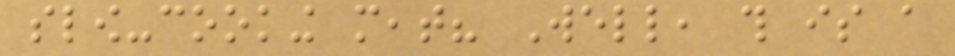slow-cooking meat? Well, this is a
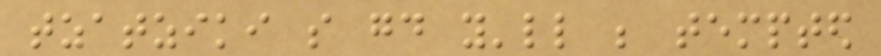tzatziki so good you'll be tempted
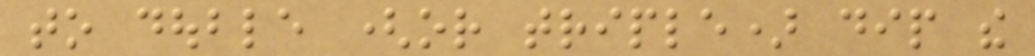to double (or triple) dip the
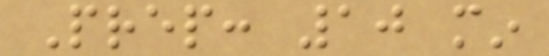Prep: 10 min
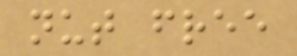nut free
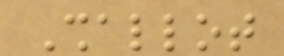Shallot
